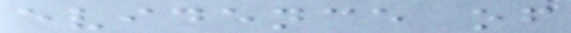evidence of
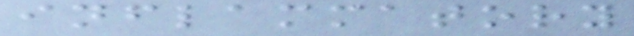inflammatory
